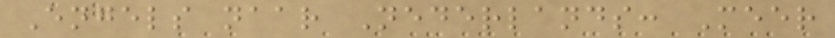Engels naar Nederlands: Meer
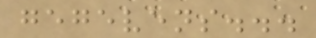gegevens...
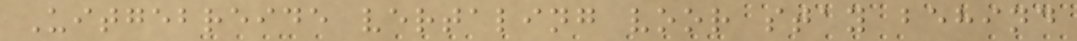Uitgebreide vertaling voor stay behind
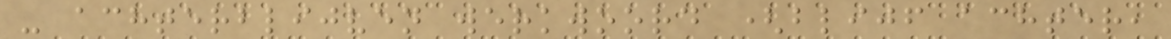- achterblijven werkwoord (blijf achter,
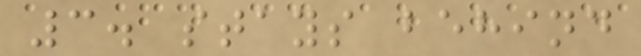3. stays behind
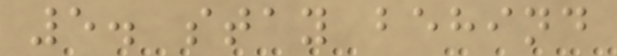5. stay behind
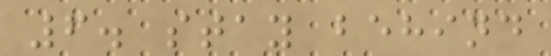6. stay behind
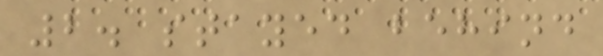2. stayed behind
